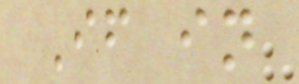If in
